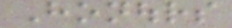Honours
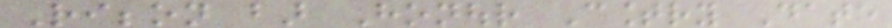Ribbon bar Honour Country Date
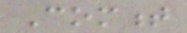Comment
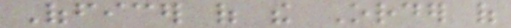Officer of the Order of
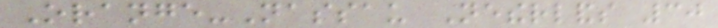Orange-Nassau Netherlands 30
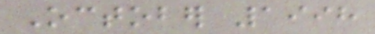October 1998
